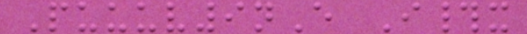Puuuv9nE I#x
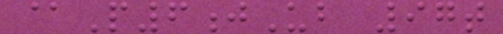@P6jUb 97t
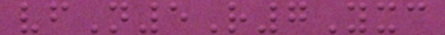vfN5R7Yxc
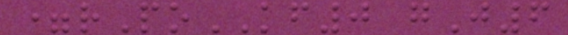=rPoKF0 gJ6
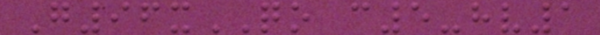G96xQO c5-hv1
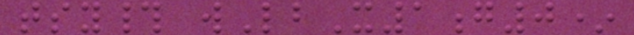tsy# wLbX1g0*
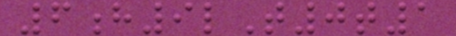6h9lT0t1
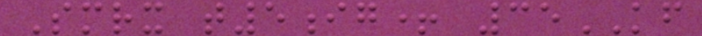Smrx t5ig+ 35KF
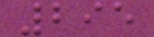295
